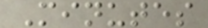Minutes
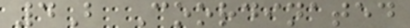4B Coordinated
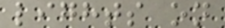lights on
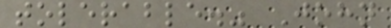tolerable." John
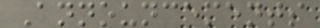Announcements
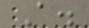A.
